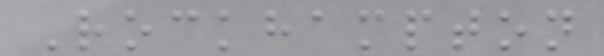Rockhampton
